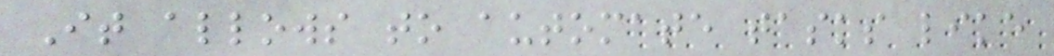It allows to automate tasks like
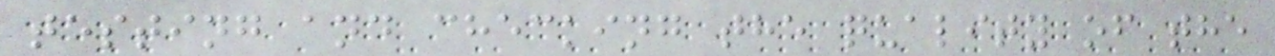testing and checking the quality of the
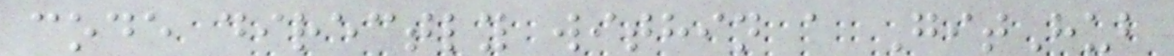code directly within a GitHub
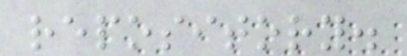repository.
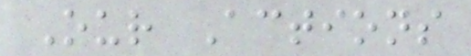Our Actions
